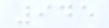945
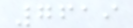7619
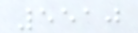5510
